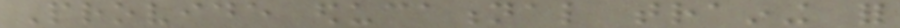Provide educational training for
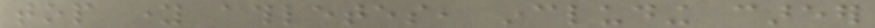top young athletes, including career
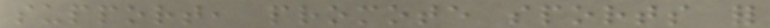support, promote sports for
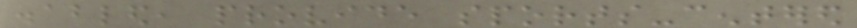disabled, provide sports-centered
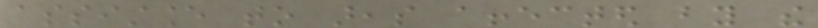assistance to areas affected by the
